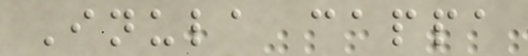Inula cappa
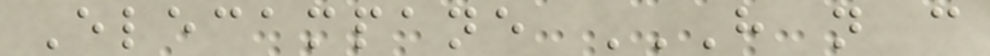Elecampane H N C
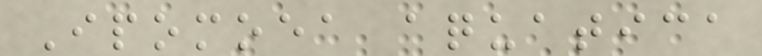Ipomoea aquatica
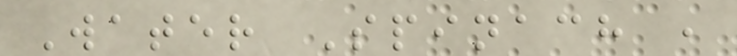Water Spinach ,
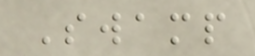Swamp
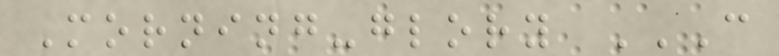Morning-glory C
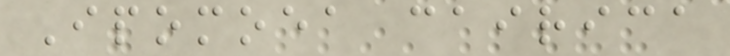Ipomoea cairica
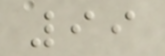99
